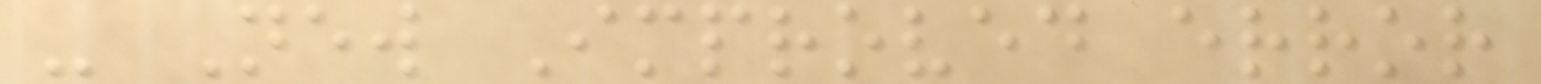- New Improved error
